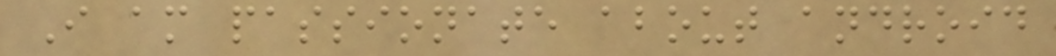I am passionate about android
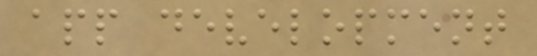app development
